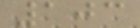103
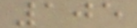105
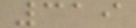319
